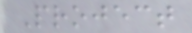Project
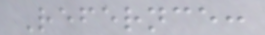Refernce:
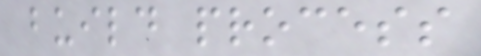build process
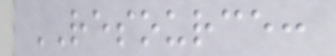RESOURCE:
